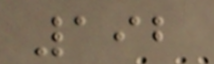192
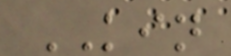KIN
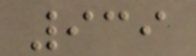939
